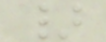}
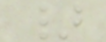}
